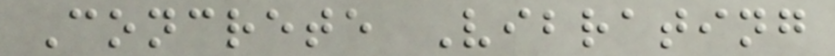Concrete Vibrating
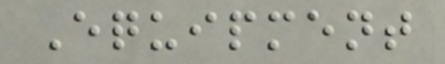Equipment
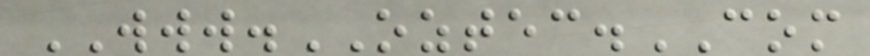WWW.OZTEC.COM
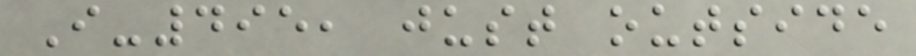I-495, just outside
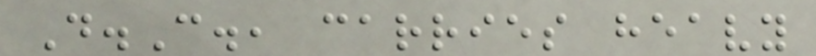D.C., carries heavy
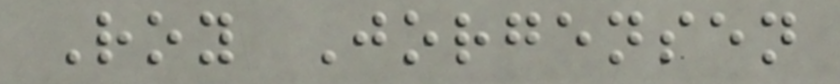Roy Jorgensen
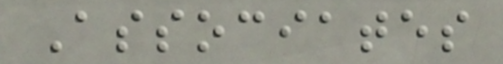Associates
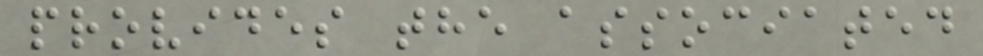provides the associated
